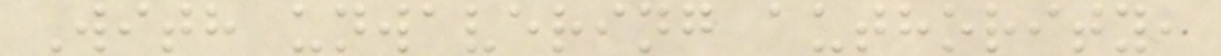With unwavering authority,
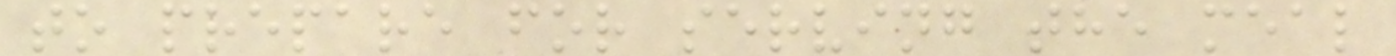to prepare for serving the meal
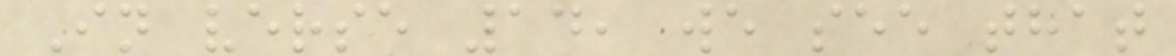In verse 14, we see that
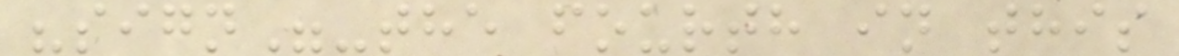"sign"-the fourth in this
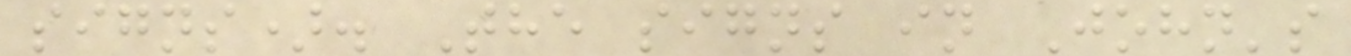signs). The signs in John's
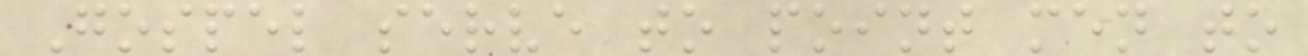Gospel serve to point men to
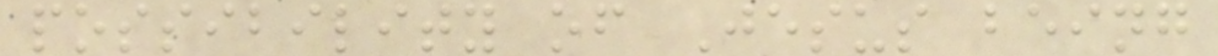possibility of Jesus being
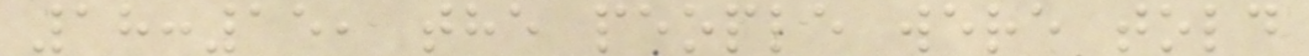18:15, the people were told
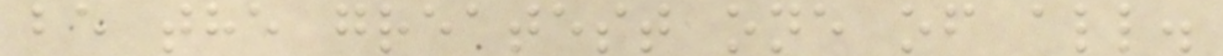be the greatest one of all.
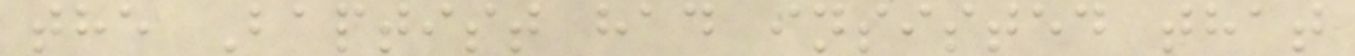the Baptist had insisted that
